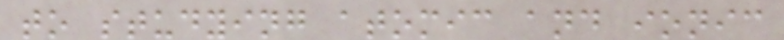to studying atomic and ionic
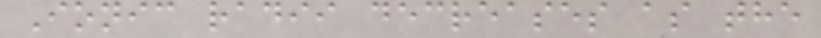Ionic radii decreases as the
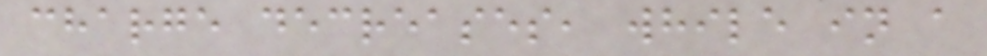charge decreases, while in a
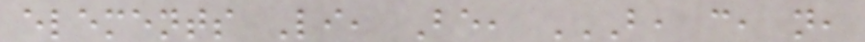elements Li, Be, B, C, N,
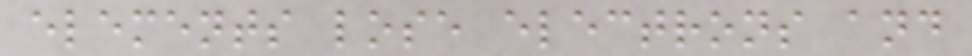elements lose electrons and
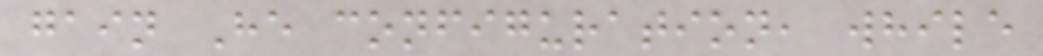gain He configuration, while
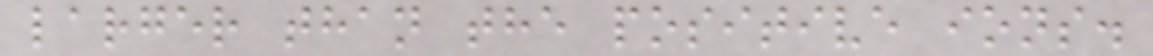larger than the positive ions.
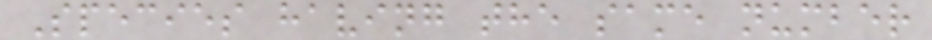Species having the same number
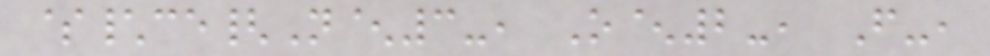$\ce{N^3-, O^2-, F-,
